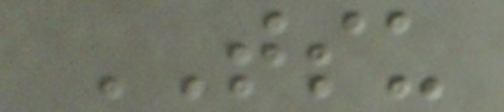TSU
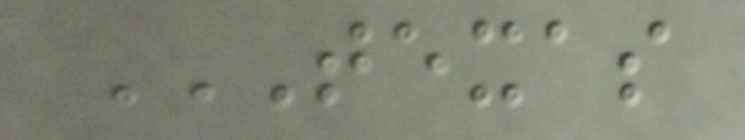TEXAS
